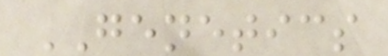GENETICS
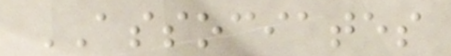ASSOCIATES
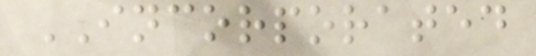INCORPORATED
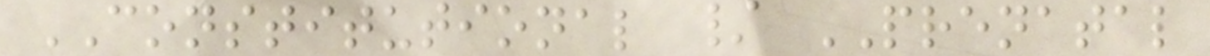CONSTITUTIONAL / PRENATAL
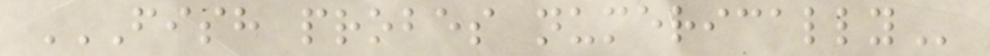FISH PROBES NUMERICALLY
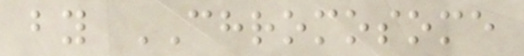by CHROMOSOME
